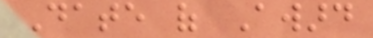Date of Award
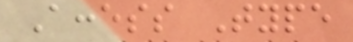Access Type
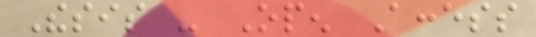Thesis - Open Access
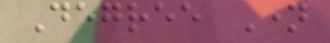Degree Name
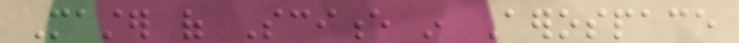Master of Science in Aerospace
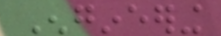Engineering
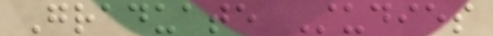Graduate Studies
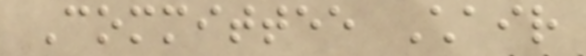Committee Chair
